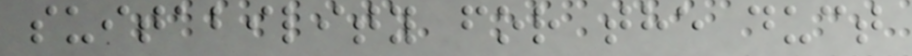suitability for the duct
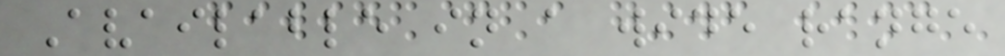Available in a wide range
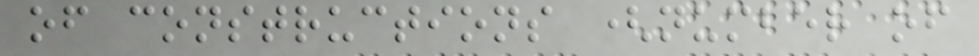of constructions (number of
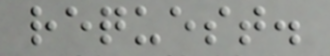request.
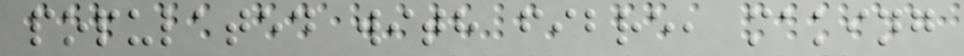populated with fibre, making
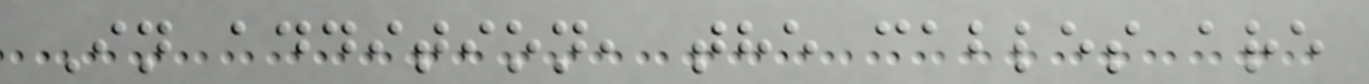In addition, the cables are
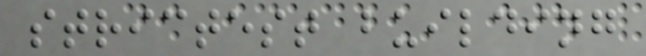strictest building
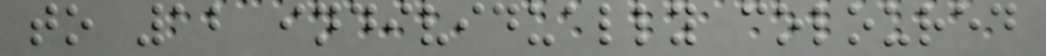to 12 individually coloured
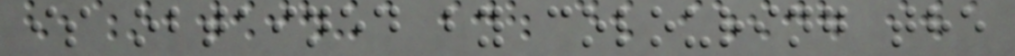is obtained by colouring the
